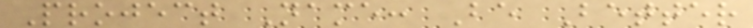Project Name: Be Better
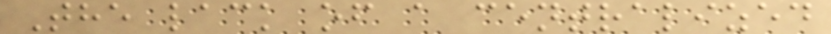The lack of a centralized
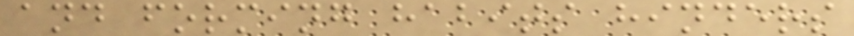and forming habits hinders
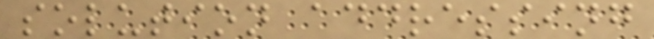solution addressing
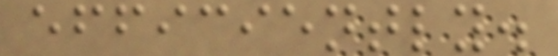efficiently.
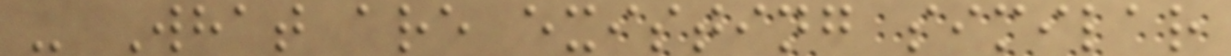- What are existing similar
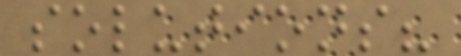solutions?
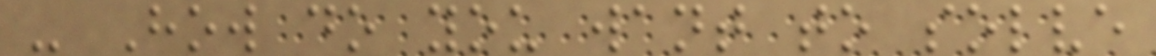- How do you want to solve
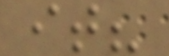it?
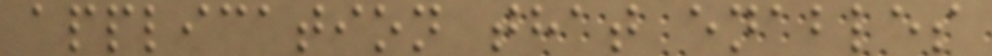application that enables
